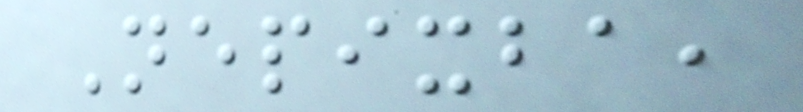Nepixba,
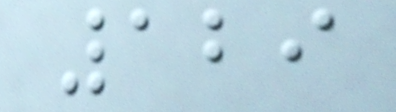129
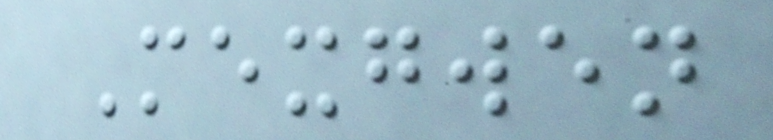Mexgwen
